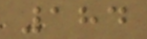184
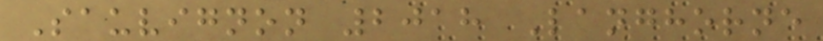Sauvignon 2018 Langhorne
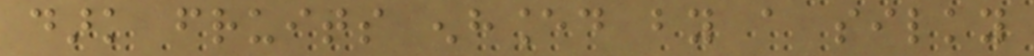dark fruits enhanced by a silky
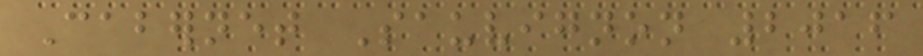Cabernet Sauvignon 2016
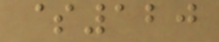$120
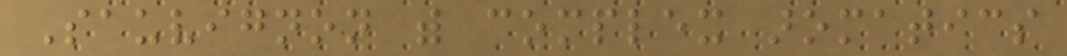Sauvignon with complex aromatics
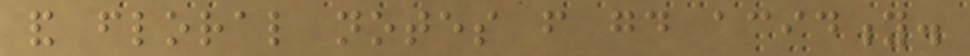and floral notes from good acidity.
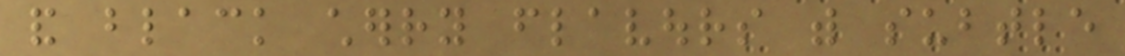and black cherry flavours with subtle
